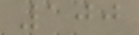100
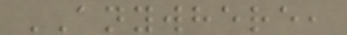ANYWHERE,
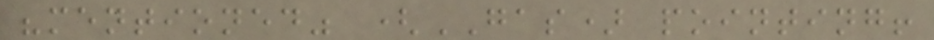"mentioned" (GAS) pointing!
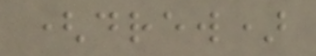(drew)
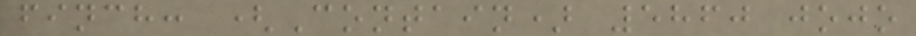finch: (Contain) 5860 jojo
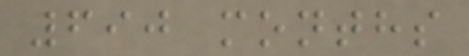690 months
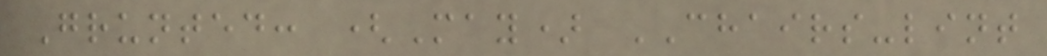Grunted: (May) CHAIRS-lint
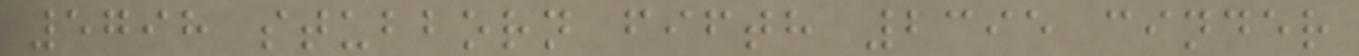5798 stubborn fifth 2395 cinder
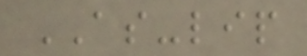AS-lip
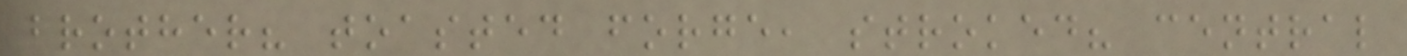brother? toasted forge, stroked? central
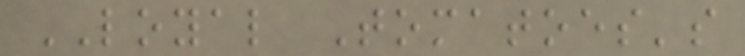LOYAL Tomatoes's
